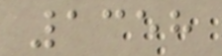1358
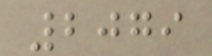2079
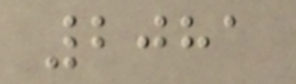2081
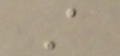A
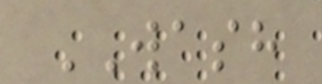WASH
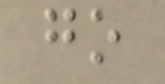go
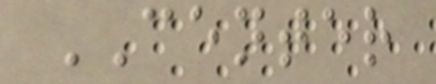CENTER
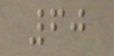60
